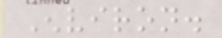Environ.
